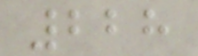228
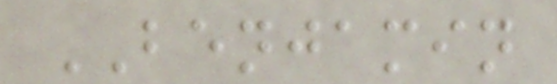BENJAMIN
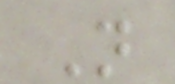N
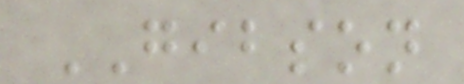GIBSON
